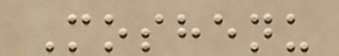Moshenu
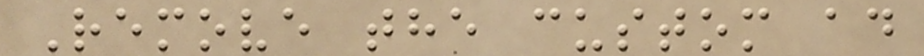Remove the custom ad
